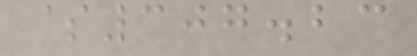$307.23
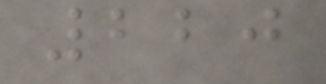220
